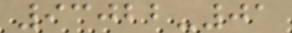93022-01
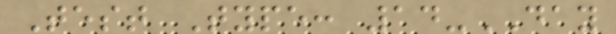Test Type: 14-DAY
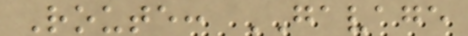Route: GAVAGE
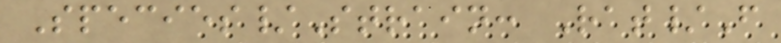Species/Strain: Rat/F
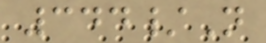344/N
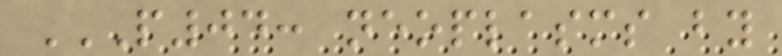P04: NEOPLASMS BY
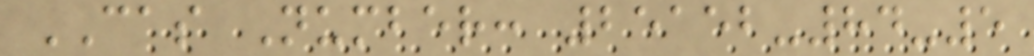CAS Number: 25152-84-5
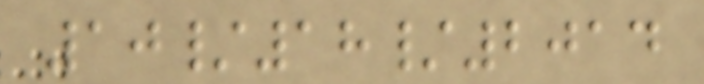10/18/2014
